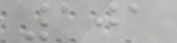101
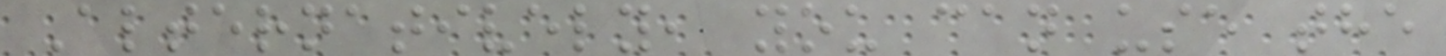Alternatively, you can use the
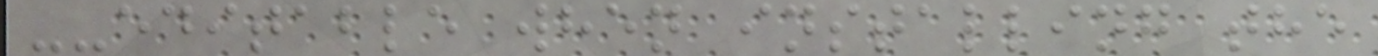--editable when installing the
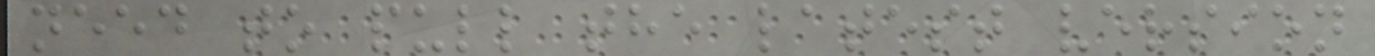need to pull the latest version
